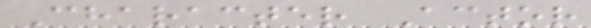Character Actor
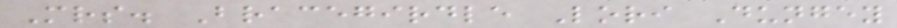Mrs. Bracegirdle Lori Dungey
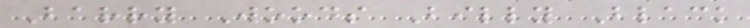Barry Woods Billy Black
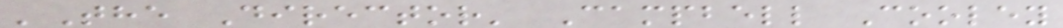'The Director' Campbell Cooley
